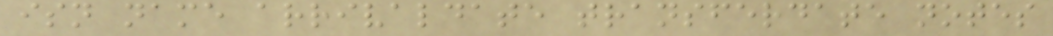isn name arrivaldate transferdate notes
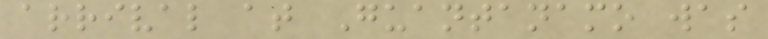arrival at Guantanamo was
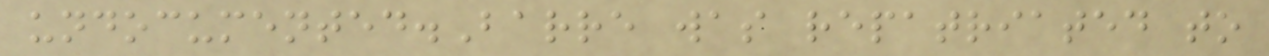undocumented.Barre was repatriated to
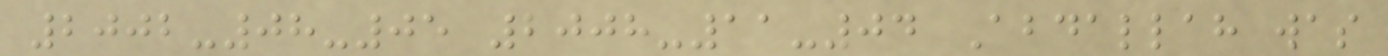2002-08-05 2008-11-04 Abdallah was
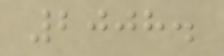2008.
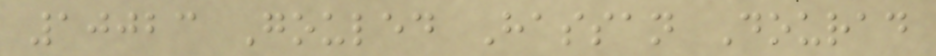10023 Gouled Hassan Dourad
